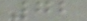72
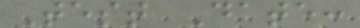Test Date:
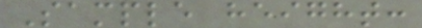Sample height:
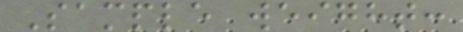Sample weight:
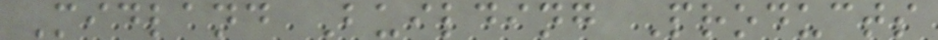Midland Building Products
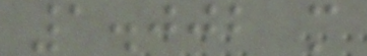1.002 m
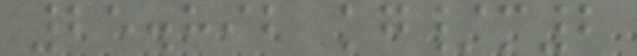25.892 kg/m2
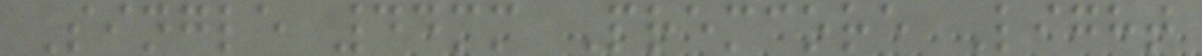Single 44mm Premcore Light
